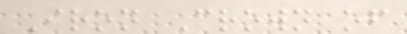Iron Crown of
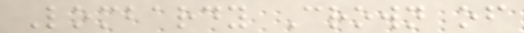Lombardy Crown of
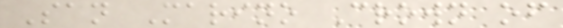San Marino Crown of
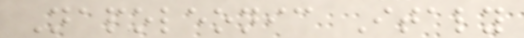Napoleonic Italy
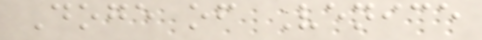Doge of Venice
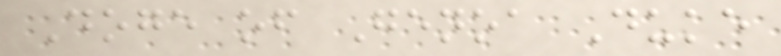Doge of Genoa Duke
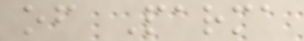of Parma
